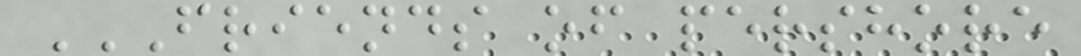FRIENDS OF PERSHORE
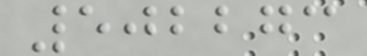502273
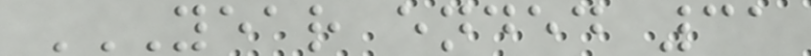YEAR ENDED 31
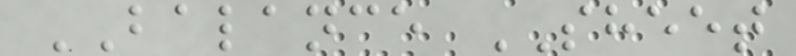BALANCE SHEET
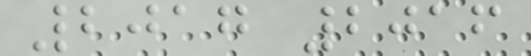2017 2016
